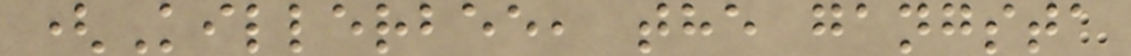(Killerbee, the gangsta
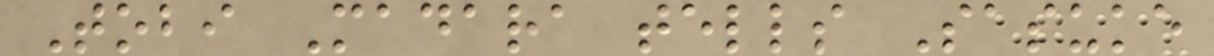Tobi Madara tells Sasuke
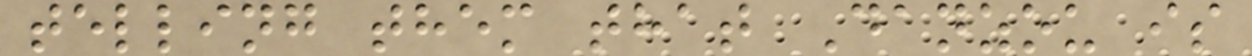telling them that Danzou is
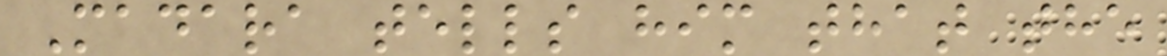Madara tells him that the
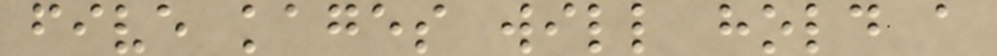five kages will hold a
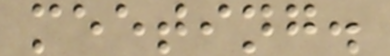meeting.
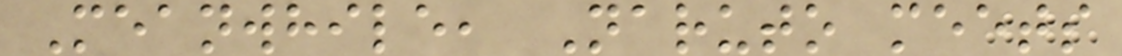Meanwhile, Naruto meets
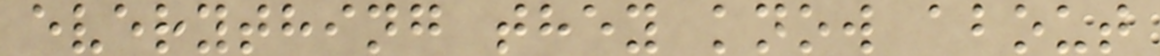everything they know about
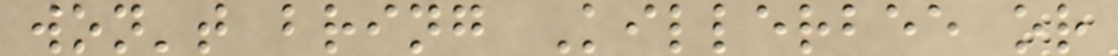won't bring Killerbee or
